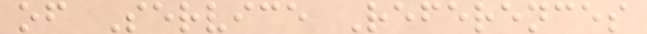of Service References
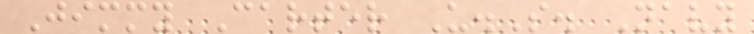Jimmy Carter U.S. Navy
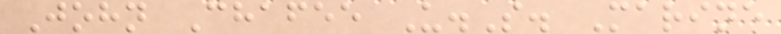John Chafee U.S. Marine
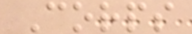Corps
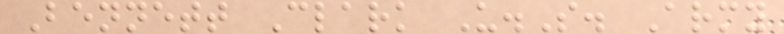Bennett Clark U.S. Army
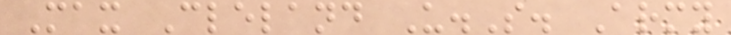Max Cleland U.S. Army
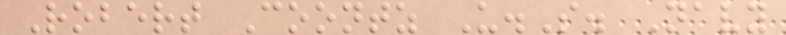Robert Coontz U.S. Navy
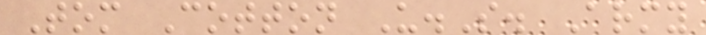Tom Cotton U.S. Army
